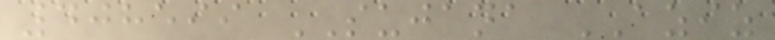408599 SUJANA AZIZ
